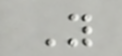You
